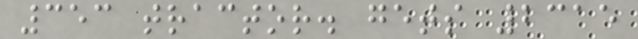353 tractor. gets 2315
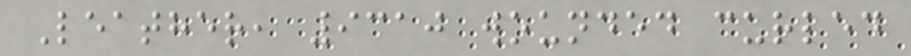Leather, 9310 wounded curled
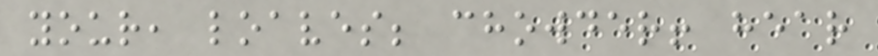your, loaves; chowder! hear
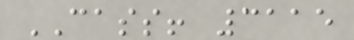CASS! 3115
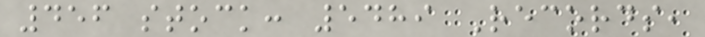456 stock: 5489 Records,
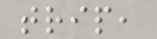trip,
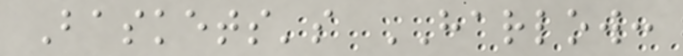Baskets's HARLOW:
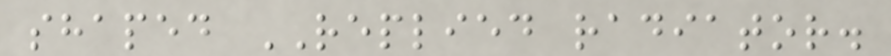shaped REPLIED radiator.
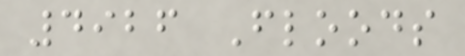4926 Floods
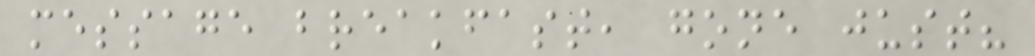message breakfast, gone just?
